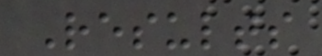Results
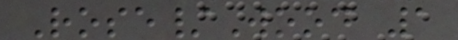Rose/Wood 1
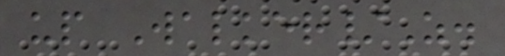up Walker/Z.
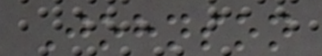Johnson
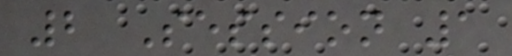2 Session 1
